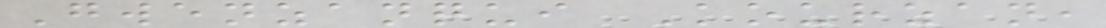Gwenzanqui Kourzan,
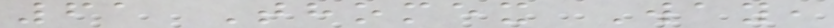61 Thomex Way,
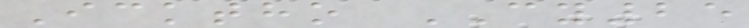Icktho CY25
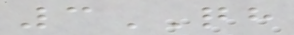3QH
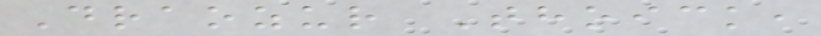Draozur Thoick,
